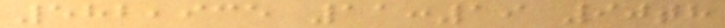582,935 11:19 90th
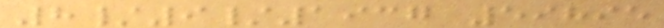8/9/1937 59895
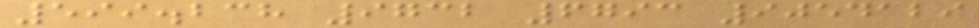599.238 9732 6793 9054129
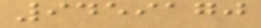9459170
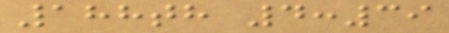188th 4:39
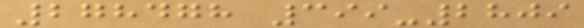278478 399-2809
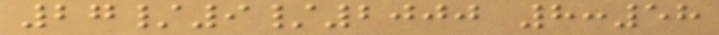27/9/2000 8:58
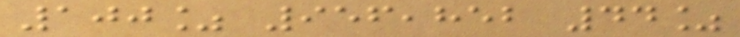100% 956,852 44%
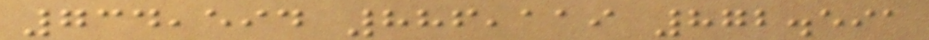734,594 886,119 872.591
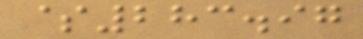$283.97
